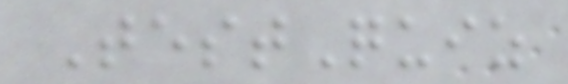TestQuiz
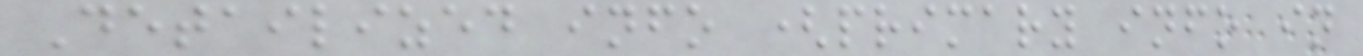Detailized info (primary info in
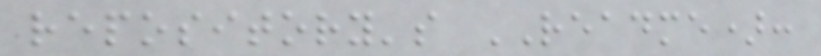repository's README):
